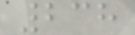238
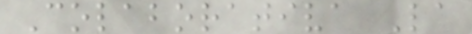Colaborativa La
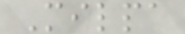Milpa
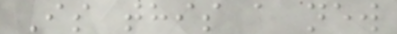Is this a new
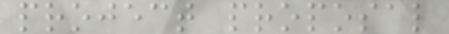project proposal
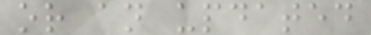or an updated
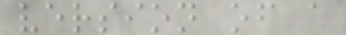version of a
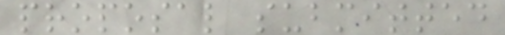proposal submitted
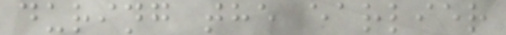during the earlier
